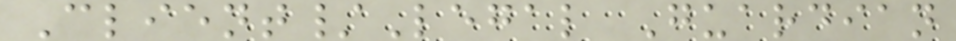Client/Legal Guardian
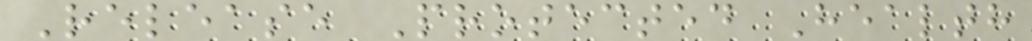Release Protected Health
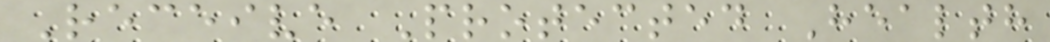Receive Protected Health
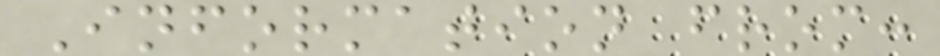Information from:
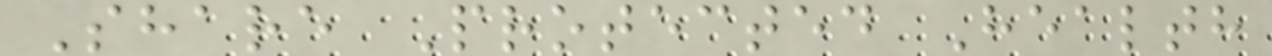Share Protected Health
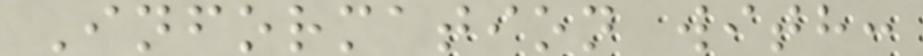Information with:
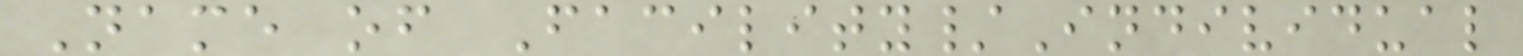Name of Facility/Individual
